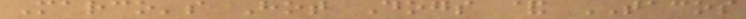Marco's Hot Dogs & TACOS
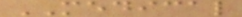MEDICAL
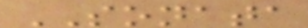SONATA
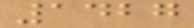1427
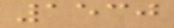1530
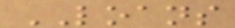LOANS
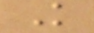K
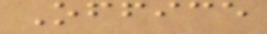Office
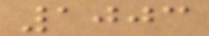1003
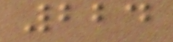224
